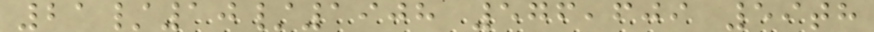21/10/1908 576,609 59th
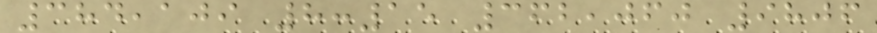384,109 8:15 362,060 9806
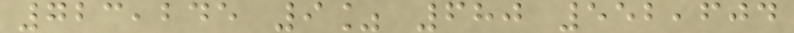723,245 9% 680 552,604
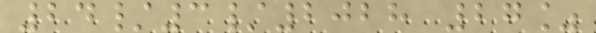24/3/2028 27%
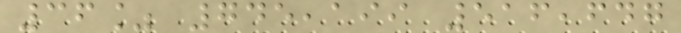36% 745,199 516,647
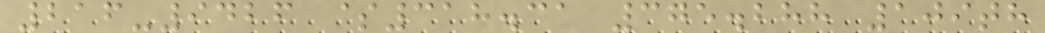216-9426 $318.31 375.288 109th
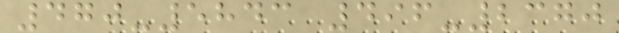470-5843 496-2370
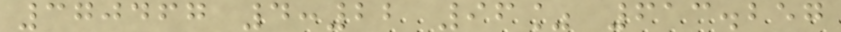370467 4:22 96% 613.257
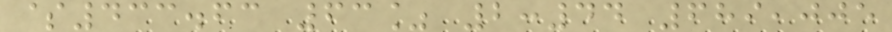$433.63 63% 2:44 689,005
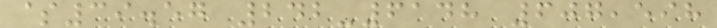$39.57 242-6148 607,598
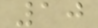10
